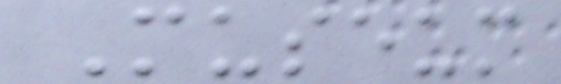Museum
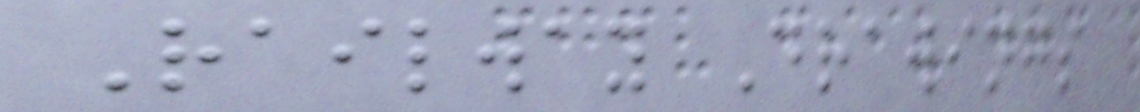Railway Drawings
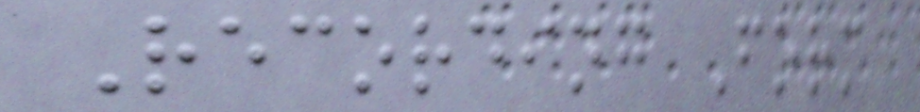Recording Form
